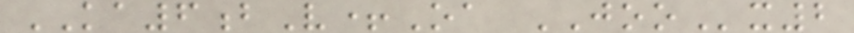KA6bV+Oa JOOx2
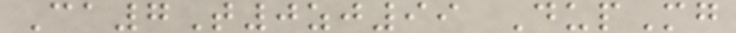Ca7T0zj99 DupMg
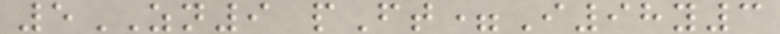5ZN9 pFt=I98y3
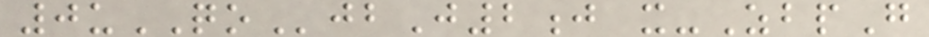0uQOjbJ2j x-ZbpG
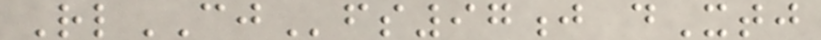RlCJfs97j dXtj
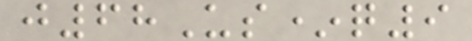j68Us*q9
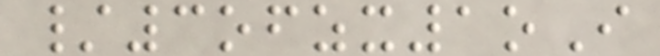/3ofzx1oI
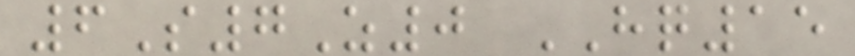6S7Z0 HQ15
